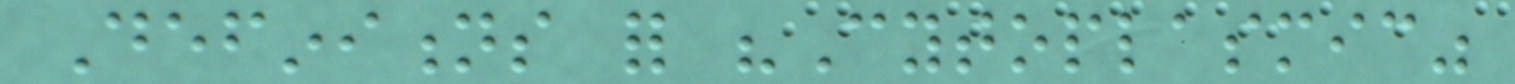Definitions for "Cytoplasmic"
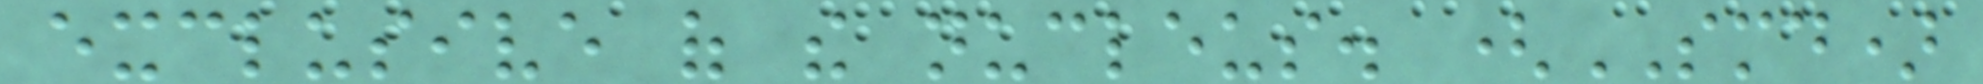exclusive of the nucleus. (SMD)
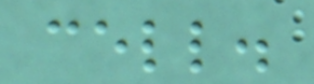cell.
